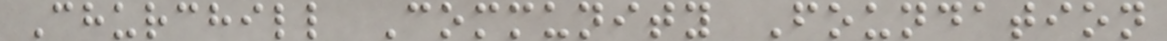Churchill Community Foundation
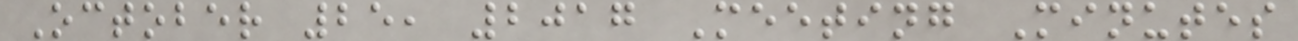October 25, 2017 Meeting Minutes
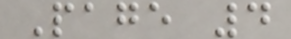Page 4
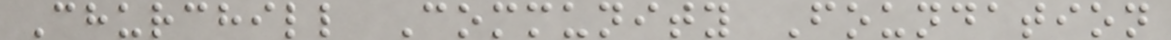Churchill Community Foundation
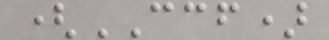(CCF)
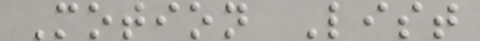Motion List
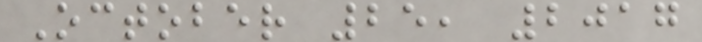October 25, 2017
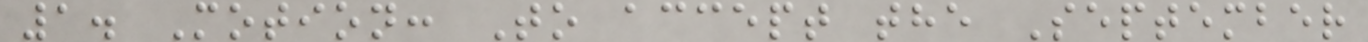1. Motion: To accept the September
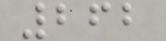262
